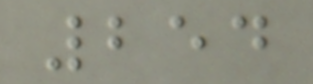254
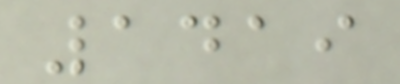1419
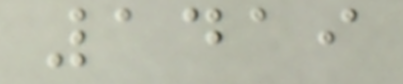1419
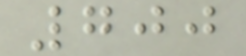700
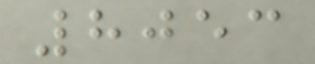8053
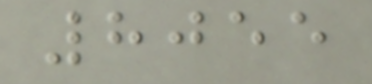8055
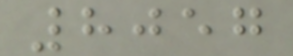8057
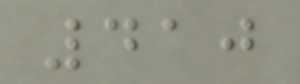410
